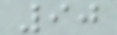90
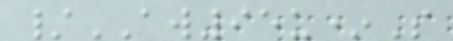/AW95u*S
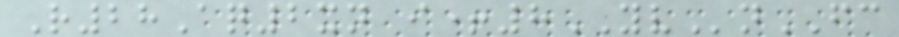R28Aq2xn i+8YVnFC
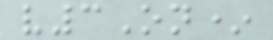v3On*
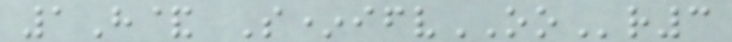1H& S*ifvOOr3
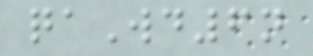qaWd6n
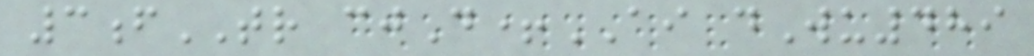3fTR cjD+AI dWu489
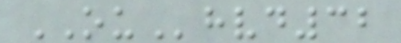OUhvd32
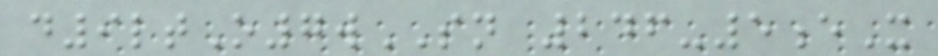d9ltO7wSN 246-5eX
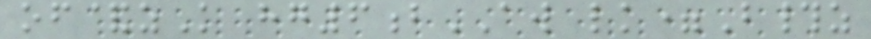of&zK hg6bAW lk=B#z
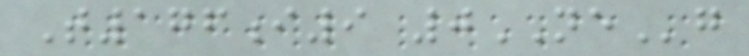T176i9 0NEg
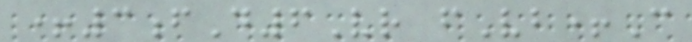+3fD6Vr fVb+C
